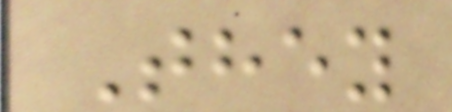They
